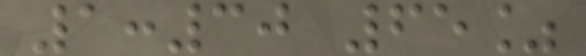1:30 65%
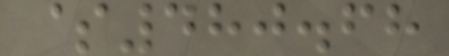$480.68
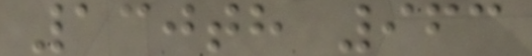130th 963
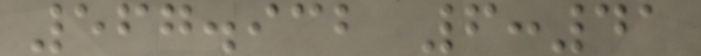567.932 6:41
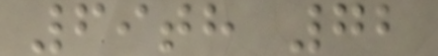69th 72
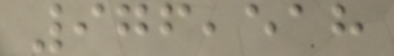976,518
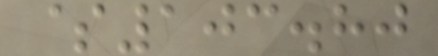$103.80
